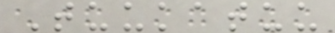Tuukatuu
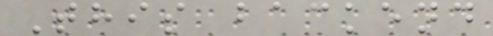This backend
